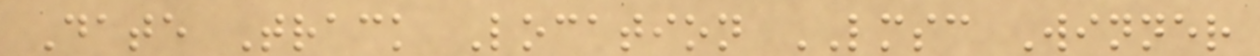Date Track Location LMSC Winner
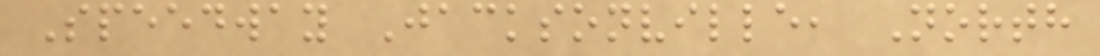Speedway Jacksonville, North
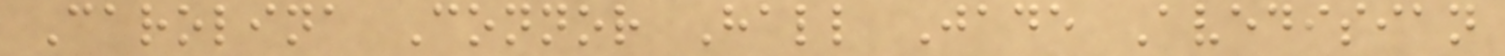Carolina Connor Hall Jade Avedisian
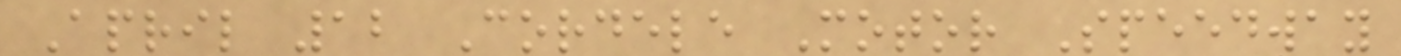April 12 Cordele Motor Speedway
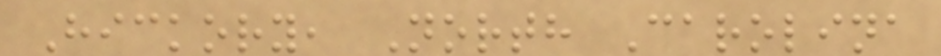Hickory, North Carolina
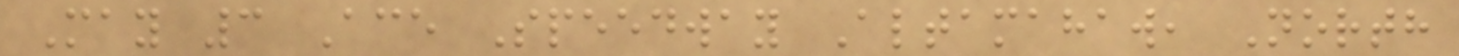May 3 Ace Speedway Altamahaw, North
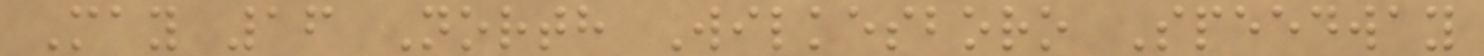May 16 North Wilkesboro Speedway
